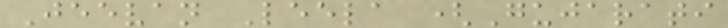Jeevan Leela (Gujarati
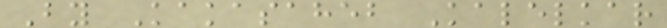By Kakasaheb Kalelkar
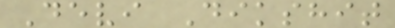Devi Dikshit
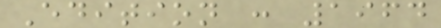Edition : 1964
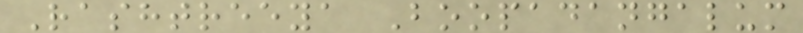Rashtreeya Boopadangalum
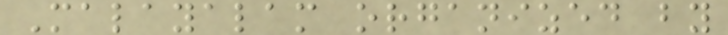Malayalam organized by
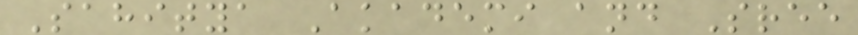Sahitya Akademi and Sree
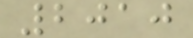2010
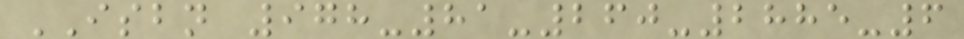ISBN 978-81-260-2885-6
